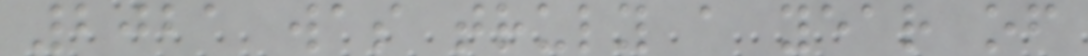2021 was truly a year of
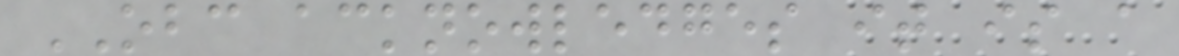OBC acknowledges it is a
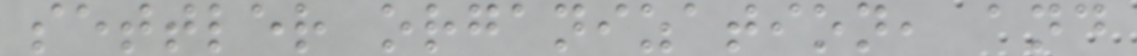settler organization, and
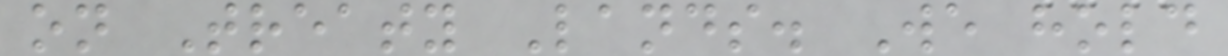on Treaty Lands. We hold
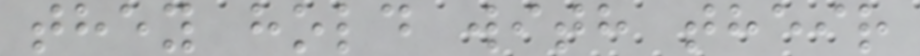they hold with their
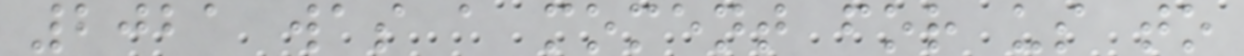2021 was a moment for us to
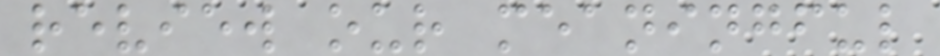review our meaningful
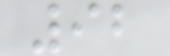92
